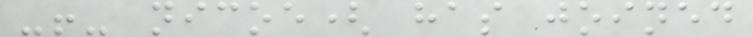-!- nicoe( has joined
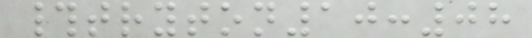#tryton10:08
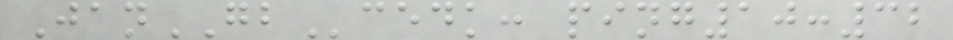JanGBcedk: ping10:32
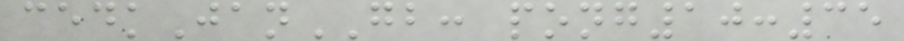cedkJanGB: pong10:35
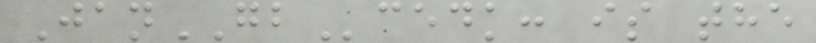JanGBcedk: is the
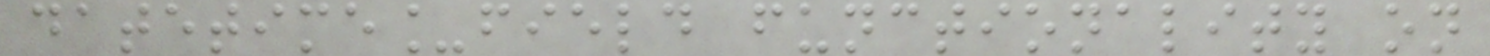datetime_field functionality on
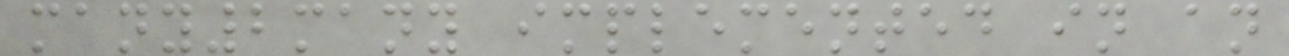many2many implemented in an
